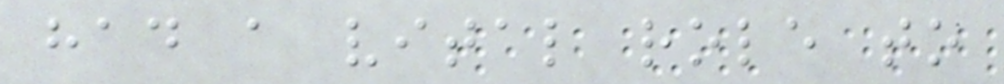had a vital role to
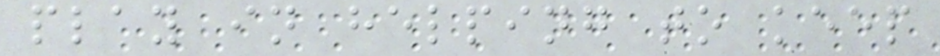play in helping to keep
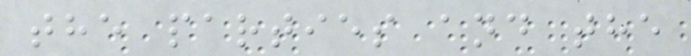the parties and the
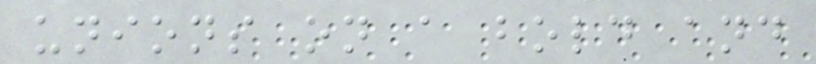unions on a bold and
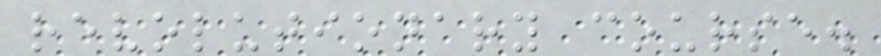revolutionary course.
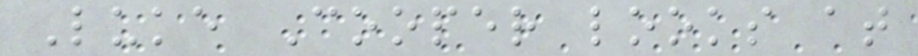Luke Cooper looks at
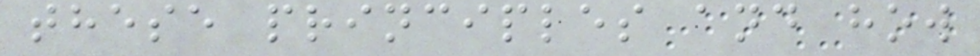these principles and how
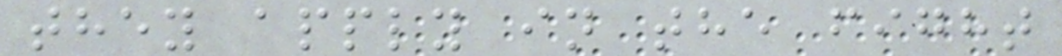they apply in the fight
